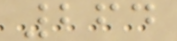264
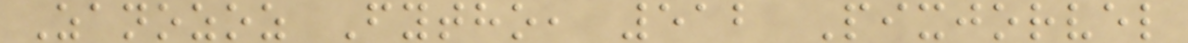Zanozoz Fytho, 512 Pixjorvel
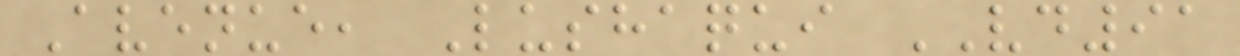Avenue, Lushaqui VD91
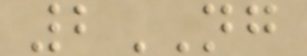2NG
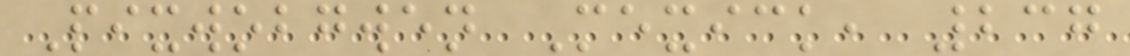Pixwobgwen Mexick, 237
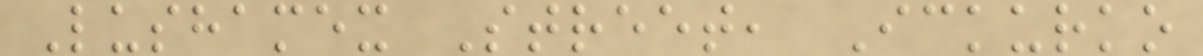Lushamex Street, Ickurko
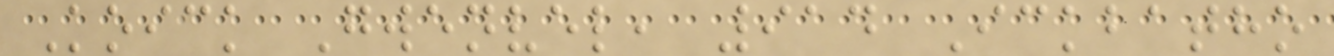Koick Gwenvel, 914 Ickbatho
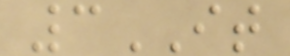3IT
